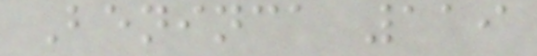Beninca 119
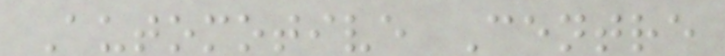Automotive Centre
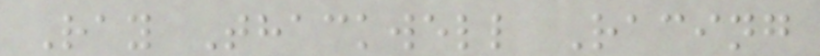Ray Thackwell Racing
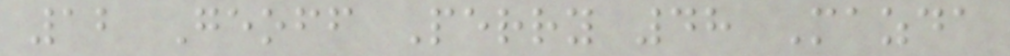12 Geoff Perry 48 Mazda
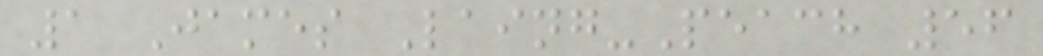1 James Laing-Peach 56
